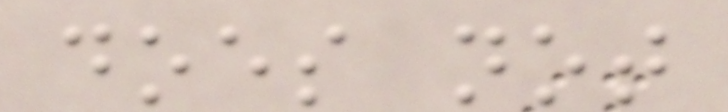does not
